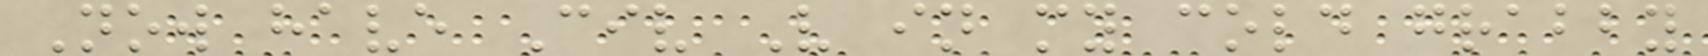Now have Civ V in my cold grabby
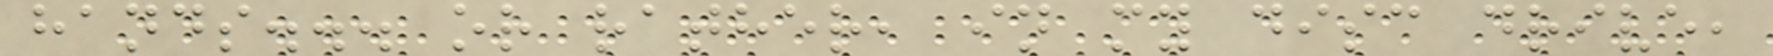hands... or rather, in my disc drive,
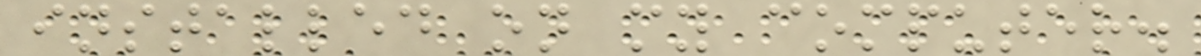installed on my computer.
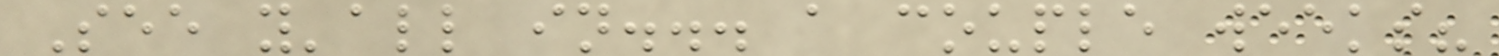See y'all in... a couple weeks?
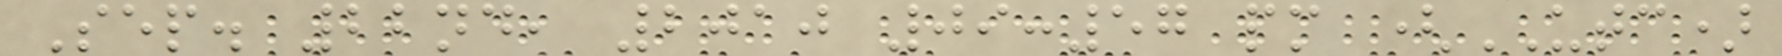Sep. 22nd, 2010 09:57 pm (UTC)
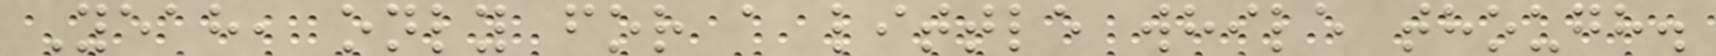Yeah, only for a little while though.
